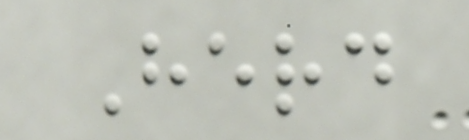Herd
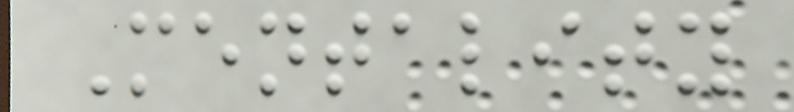Mentality
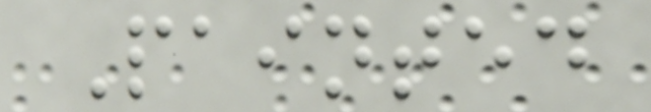Painted
